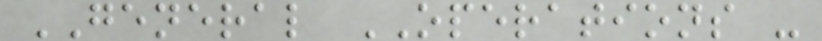GENERAL OPERATIONS -
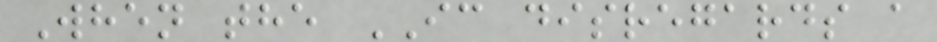When the IC disregards a
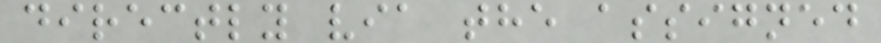directly via the assigned
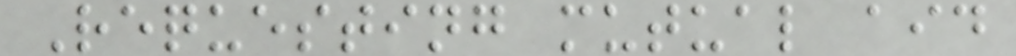Requesting mutual aid
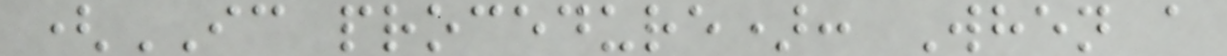(IC procedure): When a
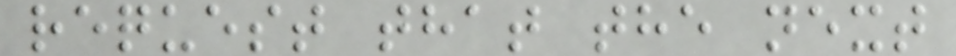request that the next
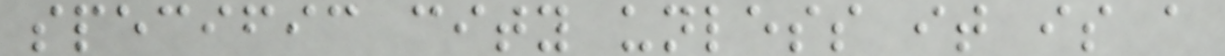specific city unless it is a
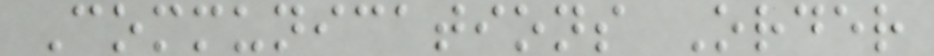Communications Order
